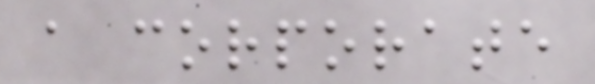a corporate
